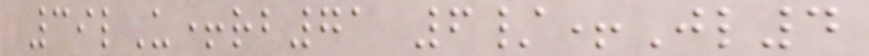39lU+rb71 6/+Jl4
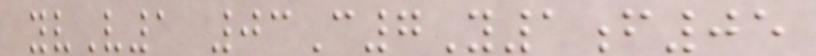yvV1 03C7Y1f05
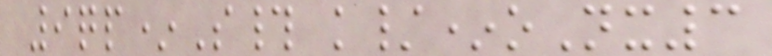9qp*S# k/*oNx3
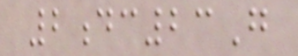2dc23G
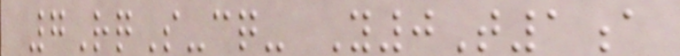7RqS-cq- Y0T1a
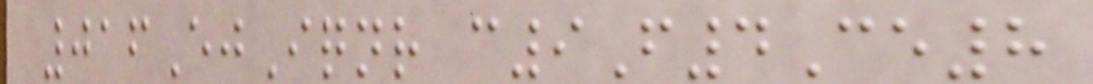016EjIqnr c9F4Ce8
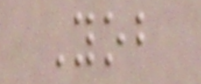Yob
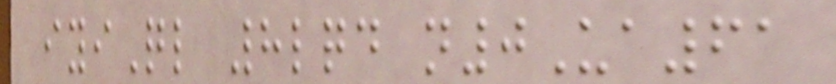iyiQl 8lqd n0Ua61
